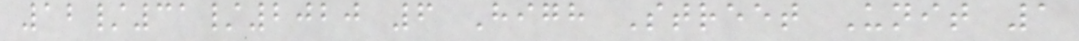12/31/2020 6 High Street Unit 1
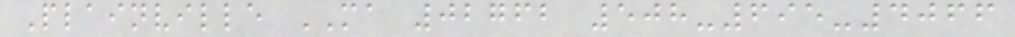Plainville MA 02762 508-695-4066
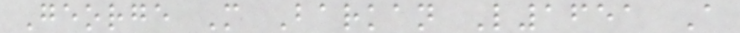George M Barkan L1651 A
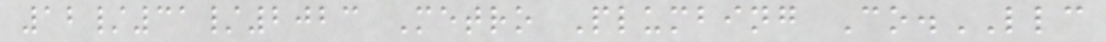12/31/2023 Metro Plumbing Co.LLC
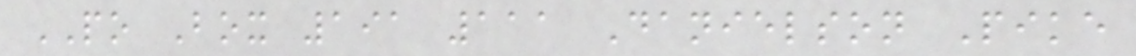PO Box 191 111 Danielson Pike
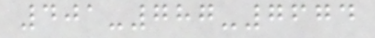401-787-7674
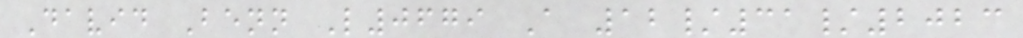David Benn L0679 A 12/31/2023
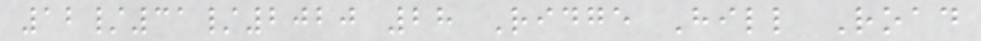12/31/2020 28 Ridge Hill Road
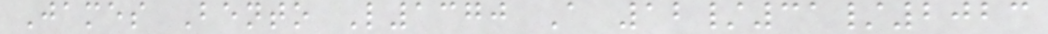James Bento L1370 A 12/31/2023
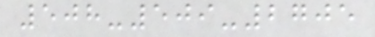508-509-2705
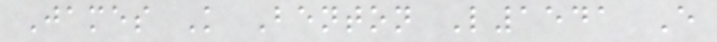James K Benton L1541 E
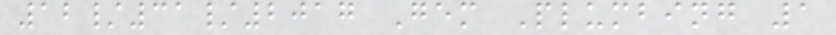12/31/2017 Gem Plumbing 1
